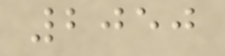2050
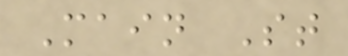Main St
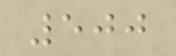500
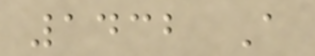1432 A
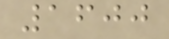1600
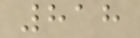818
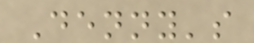Denny's
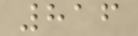816
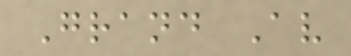Grand Av
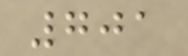701
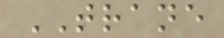TRANE
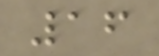16
